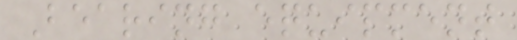Bearing equipment
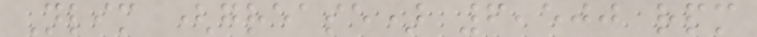Nlim (grease) 6,500 rpm
